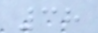38
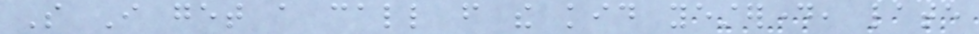So I get a call from the kid yesterday, late
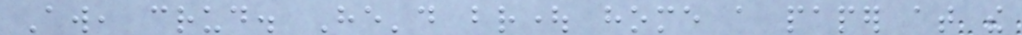Aw, crud. He'd brought home a paper at the
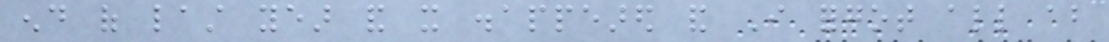end of last year and it disappeared and I forgot all about
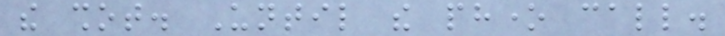the shot. Until the phone call.
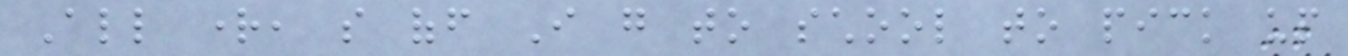All right, so off I go to school to pick up
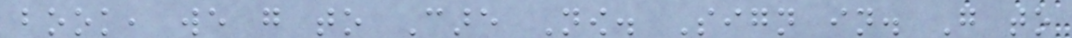book, we go to Care Now. Sign in. Go to
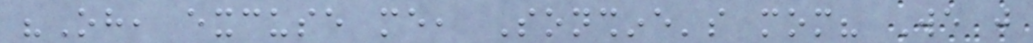"Oh, excuse me, Sonshine's mom? We just
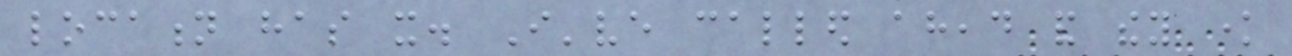location has it. I've called ahead and they know
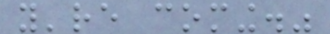you're coming."
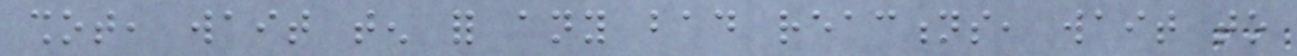shot, wait ten for any bad reactions, wait to
